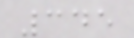345
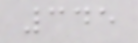345
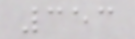353
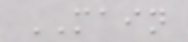MAIN
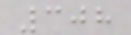308
